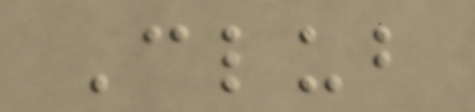Club
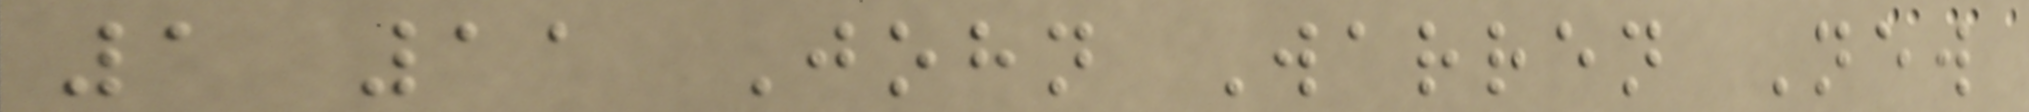1 11 John Warren New
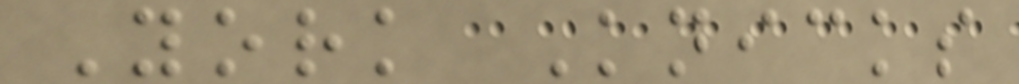York Knicks
